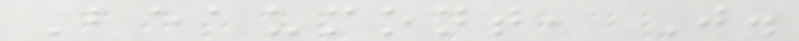Beaumont, J.
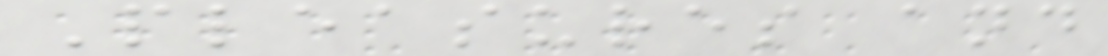Pleasures and
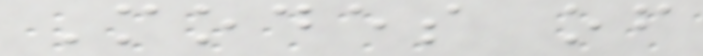Modes of
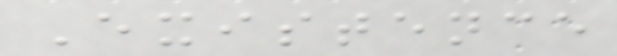Existence
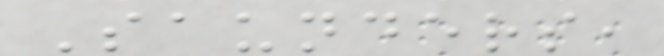Saunders,
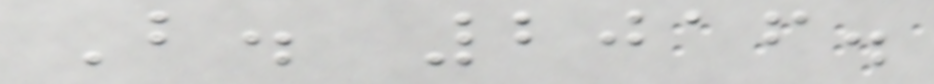B. 2016.
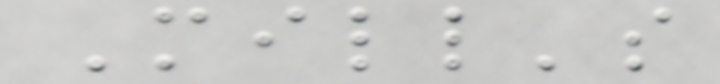Mill's
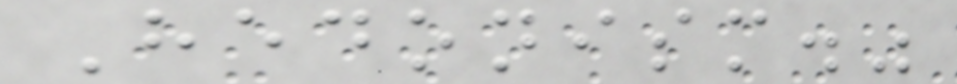Hedonism."
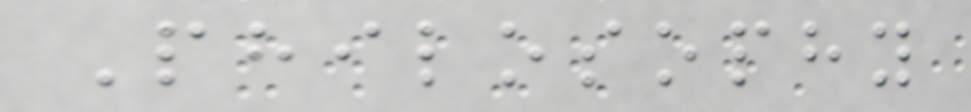Philosophy
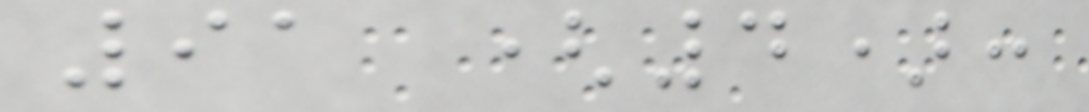91 (4):
